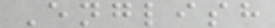English
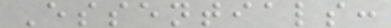Essentials:
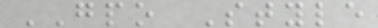GPO Style
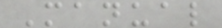Manual
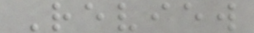Review
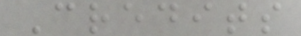Credits
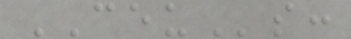CEUs:
